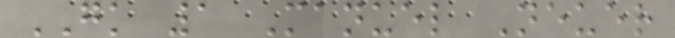GK 1 Manuel Neuer
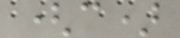(c)
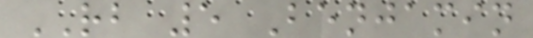RB 5 Benjamin
